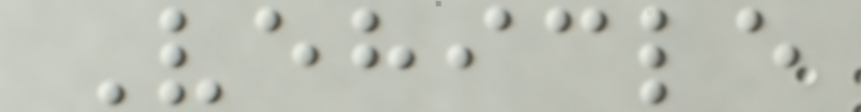Vehicle
